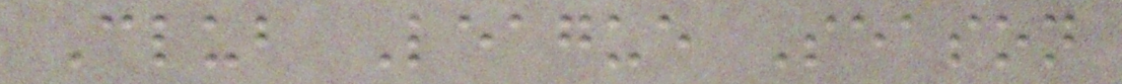Club League Season
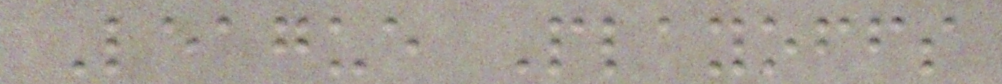League Playoffs
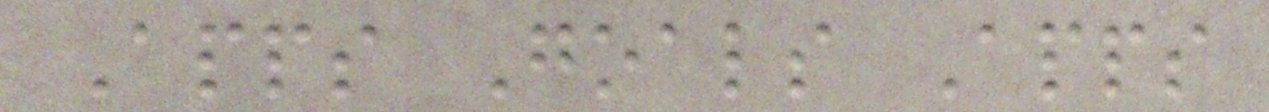Apps Goals Apps
